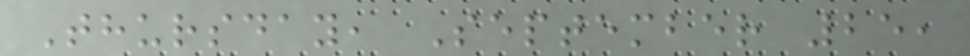Thursday, September 25,
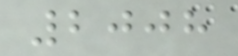2008
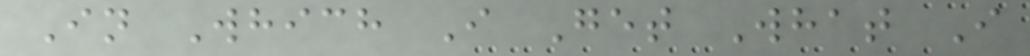In Which I Get What I
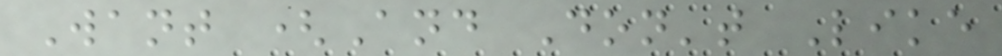Want (And Don't Like
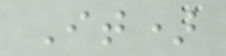It)
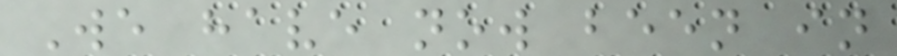We have now been in
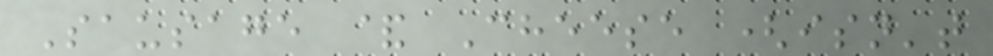Sausage & Cheese (isn't
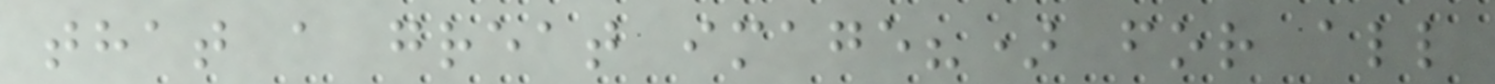that a great image?) for all
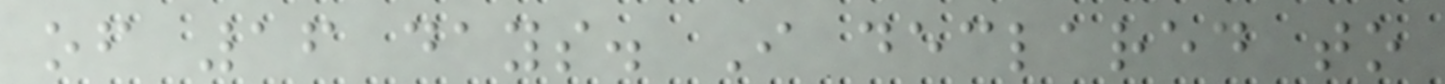of 16 days. I declared to
